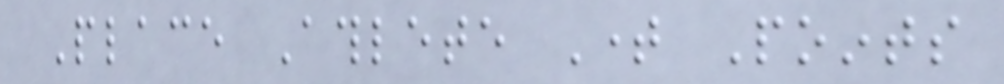Place Athlete Time Points
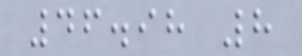46.98 8
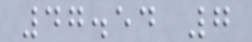47.54 7
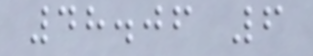48.06 6
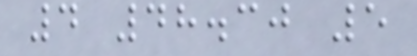4 48.30 5
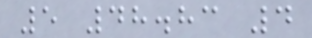5 48.83 4
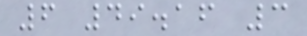6 49.16 3
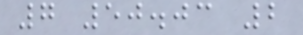7 50.03 2
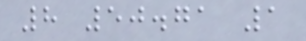8 50.71 1
